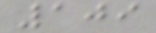109
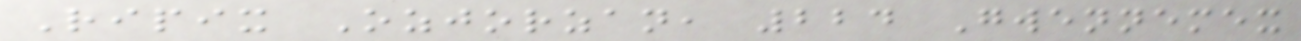Ripix Ozjorzan, 224 Gwennemex
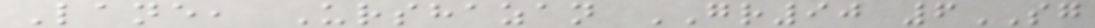Lane, Urshazan GR90 6SG
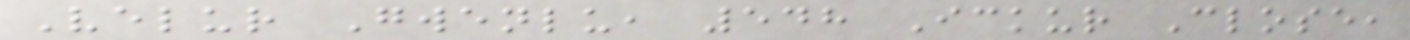Velur Gwenlu, 548 Ickur Close,
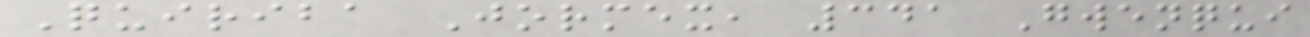Quiriba Jormex, 341 Gwenqui
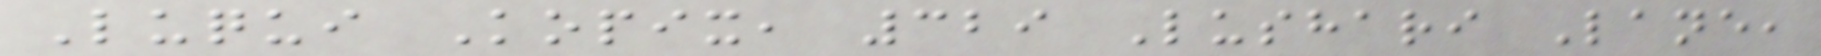Luqui Kopix, 329 Lushari Lane,
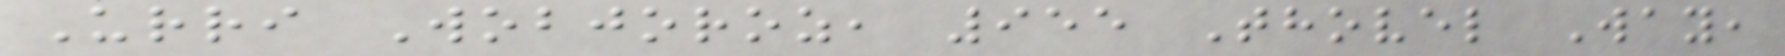Urri Wobjoroz, 955 Thovel Way,
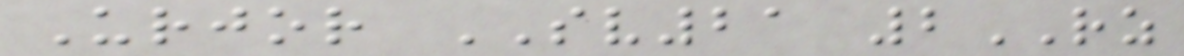Urjor SV21 2RZ
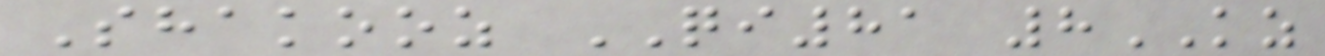Shakooz QI81 8KZ
